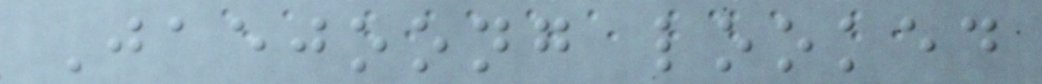Jaejoong looked
